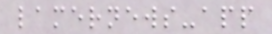lamernews-app
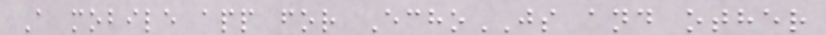A mobile app for EchoJS and other
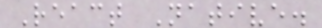React Native.
